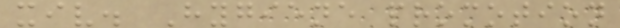xiv. Hygiene promotion
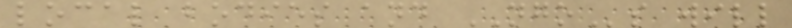local bodies and NGOs will
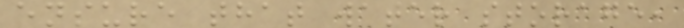ensure that water storage,
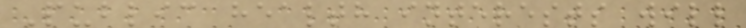Public health interests will
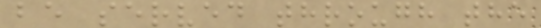be served through the
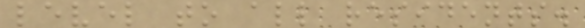level to all residents.
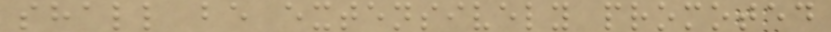shall be extensively promoted
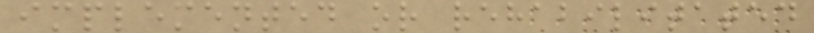implemented or rehabilitated
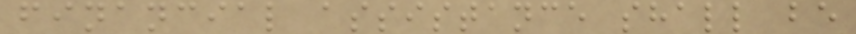financial assistance shall be
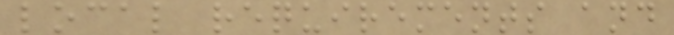local requirements and
